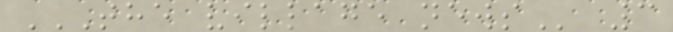THE VILLAGE NEWS 3
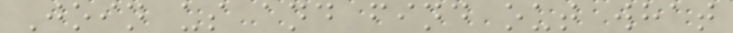Join us and find out what
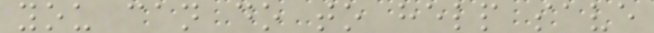you can do to help save
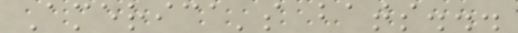America's bats...
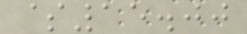$15.00
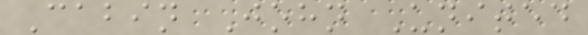Cabin John United
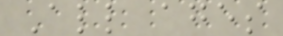All ages
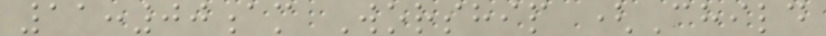11:00am Worship (Child
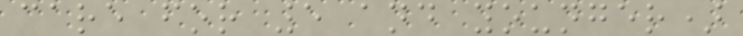care for 5 and younger)
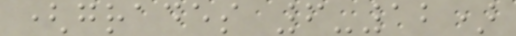(grades 6-12)
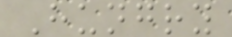Hungry
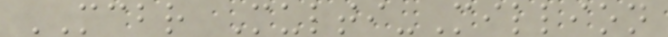MCBR Multi-Million
